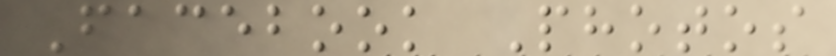Facebook Photos
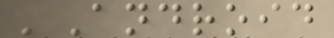'Android
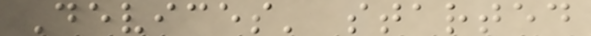Devices' started
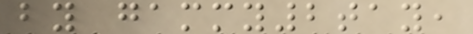by gammy2tay,
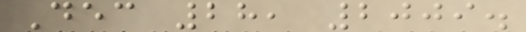Dec 28, 2009.
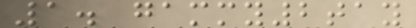1. gammy2tay
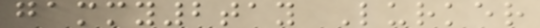gammy2tay Lurker
